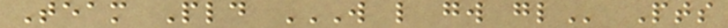Team Pld W L GW GL Pts
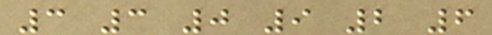3 3 0 9 2 6
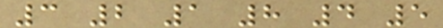3 2 1 8 4 5
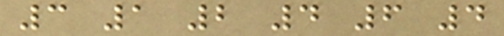3 1 2 4 6 4
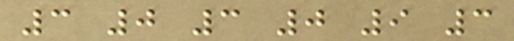3 0 3 0 9 3
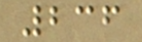236
